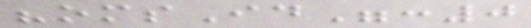"omsId":0
